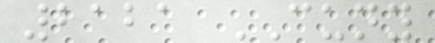2121 CUNY
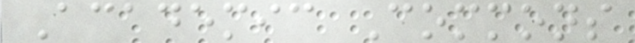Academic Commons
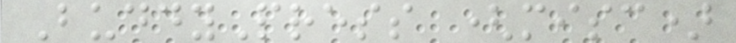BuddyPress (misc)
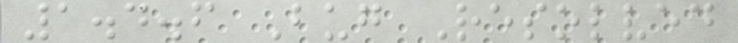1.4.6 Bug Resolved
